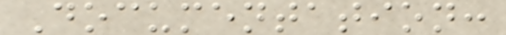Documentation:
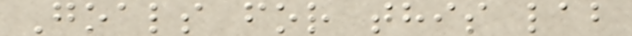Goals for this lab
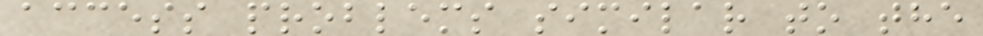access problems similar to the
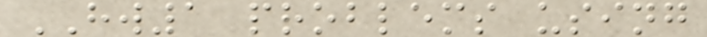HW1 problems using
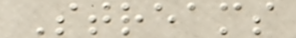Streams
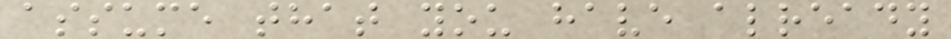assume that you have already
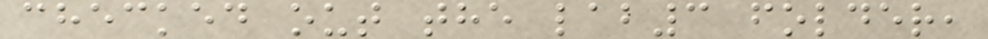checked out the lab3 folder,
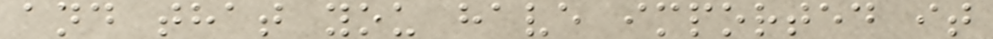and that you have imported it
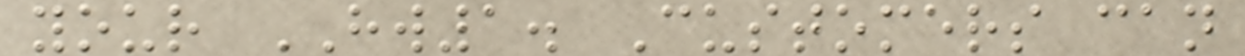your HW1. Customers can
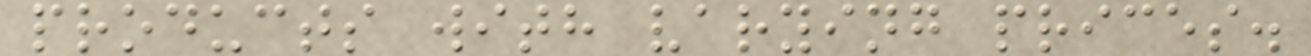products with varying prices.
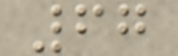67
